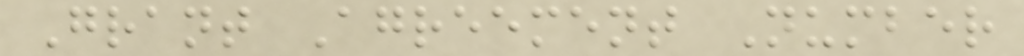Grant Agreement Number
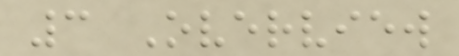3 Overview
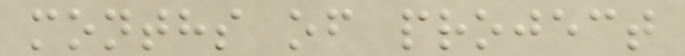months of project
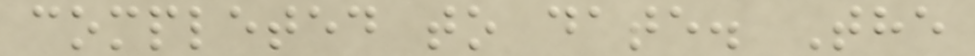completed to date. The
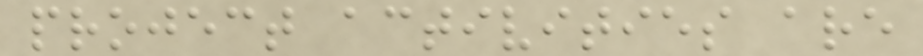project activities are
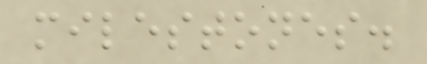milestones.
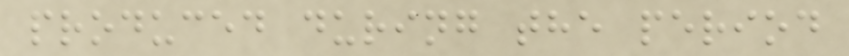produced during the period
